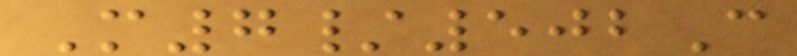M7/502C
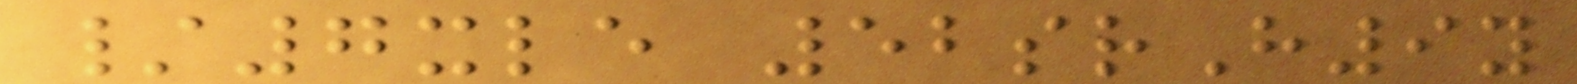/7xle 52srH9y
